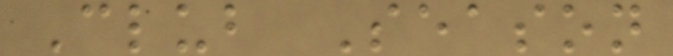Club Season
